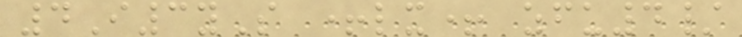4I3yS +lx+ zfu4/
